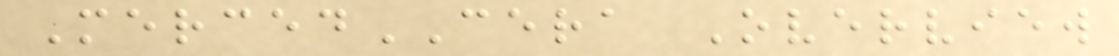MercedCERA Overview
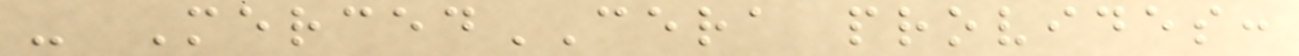- MercedCERA provides:
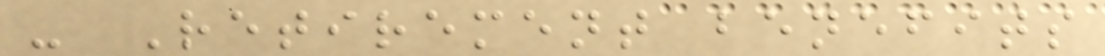- Retirement benefits
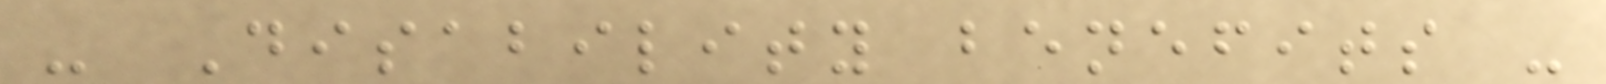- Disability benefits -
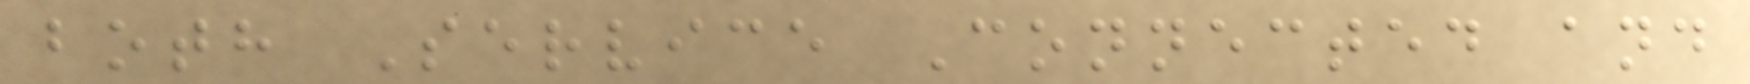both Service Connected and
